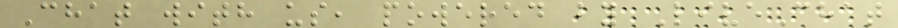Chat with us, powered by LiveChat
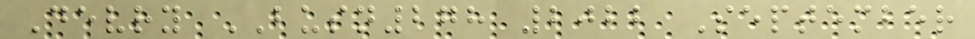Devry BUSN278 2022 September
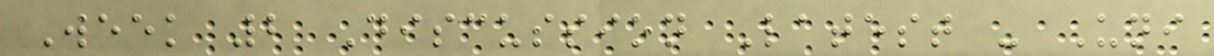Week 2 Discussion Latest - Uni
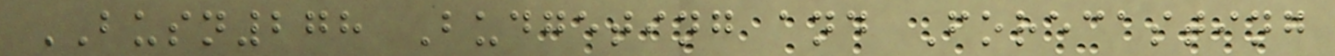BUSN278 Budgeting and Forecasting
